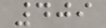409
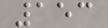153
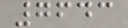7643
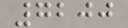7200
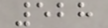528
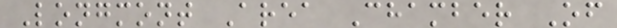Longmont Area Chamber Of
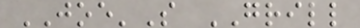JOE'S GRILL
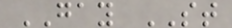GAY ST
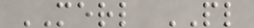MERL PL
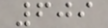609
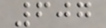607
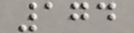174
